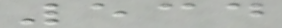534
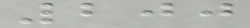200
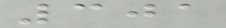301
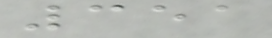351
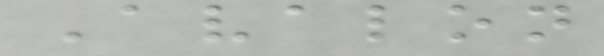Avalon
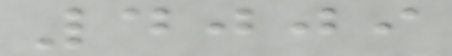4009
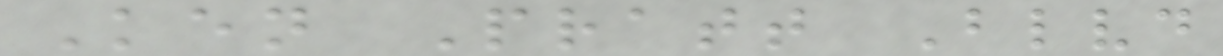Ken Pratt Blvd
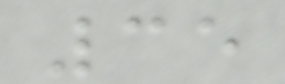35
